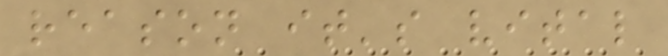reason it's vital
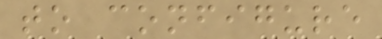to configure
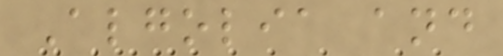Algolia and
